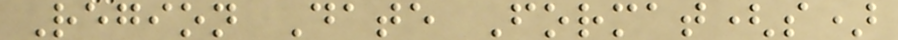Region Date Format(s)
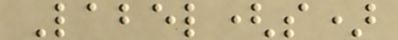Label(s)
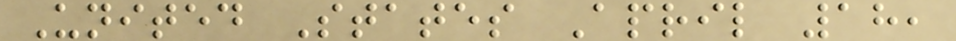United States April 18,
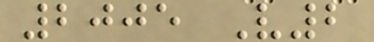2005 V2
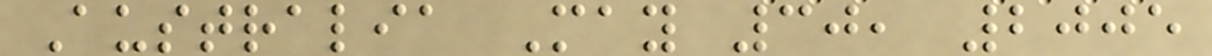Australia May 30, 2005
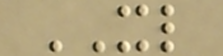XL
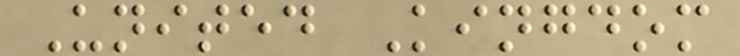United Kingdom
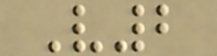V2
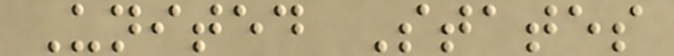United States
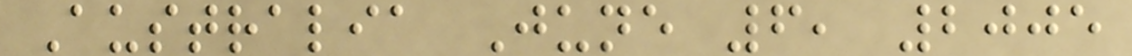Australia June 6, 2005
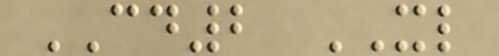CD2 XL
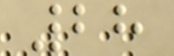28
